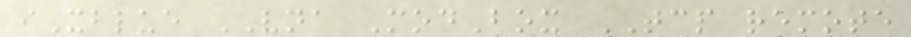iXblue VNA ModBox TCP remote
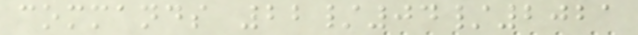commands 22/04/2021
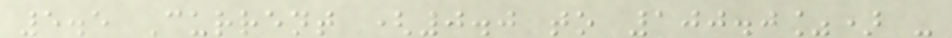5.5 Current (0.0 to 100.0%) -
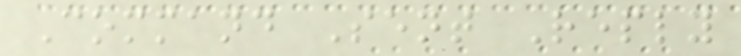Command Sent Reply
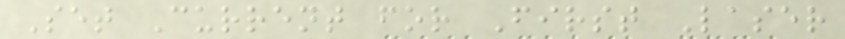Set Current for First Laser
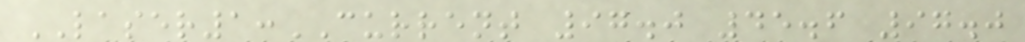LASER1:CURRENT 97.0 45.6 97.0
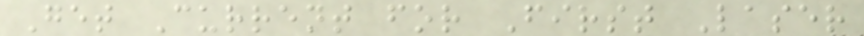Get Current for First Laser
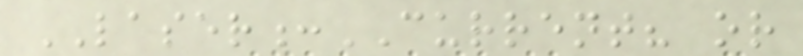LASER:CURRENT? or
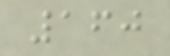160
